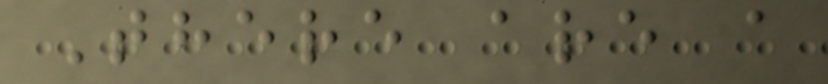There are a
